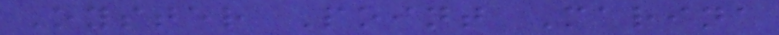Oyster Point Marina
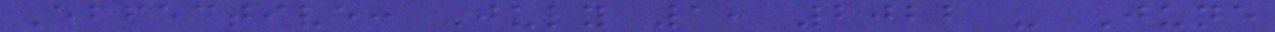Effective: July 1, 2022 - June
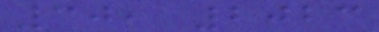30, 2023
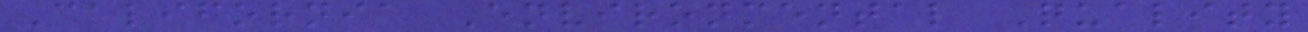California Environmental Quality
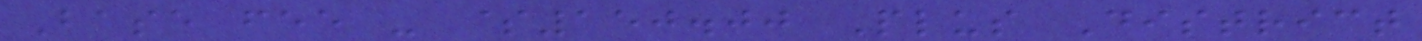Base fee - $150.00 Plus District
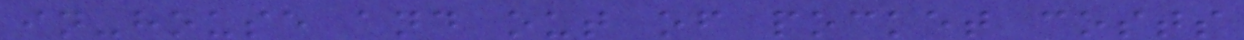in-house and out of pocket costs
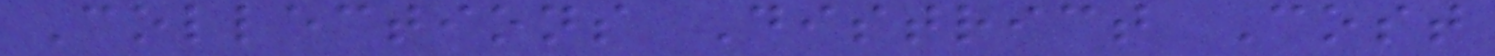Collections District Cost
